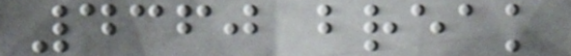4360 break
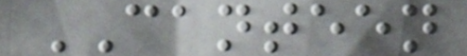CANTEEN
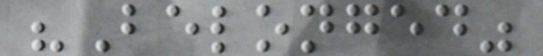"Belonged"
